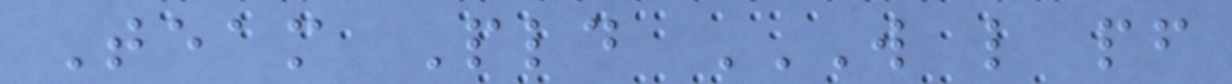Team Pld W L PF
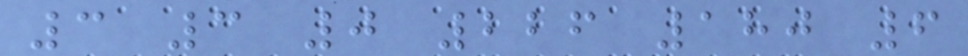3 3 0 226 180 6
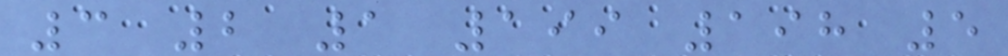3 2 1 199 198 5
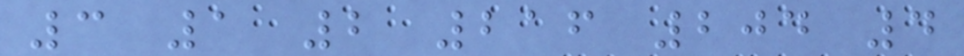3 1 2 216 204 4
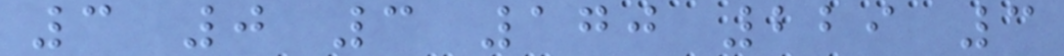3 0 3 170 229 3
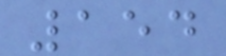154
